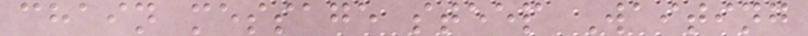chain message steep Waiting
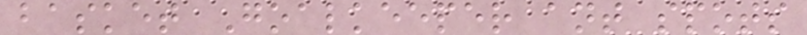basket Goalkeeper ant spots
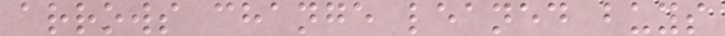arrows change leaned buys
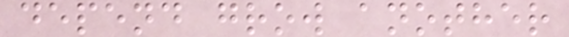depend grow another
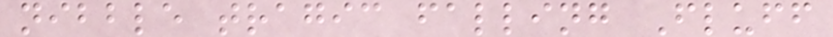nibble tragic falling Fluff
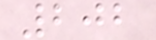202
